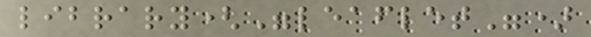library("leaflet")
